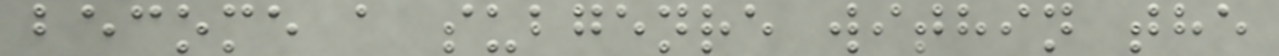become a subgenre within the
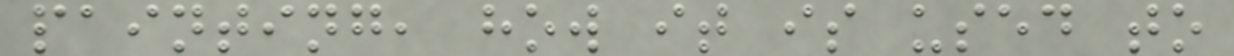painting, how it is used to
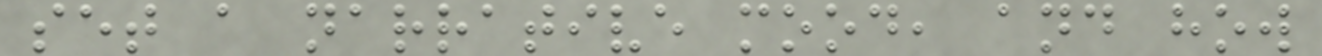set a narrative mood, and how
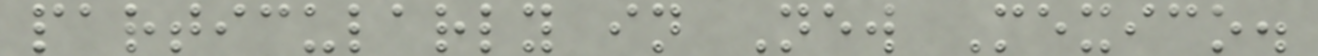particularly in New Mexico.
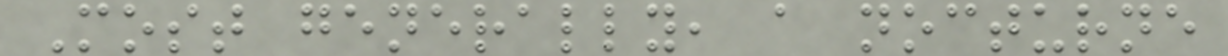Most generally, a nocturne
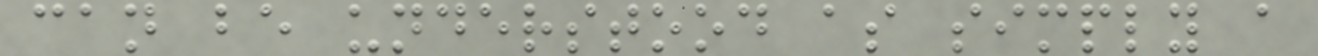can be understood as simply a
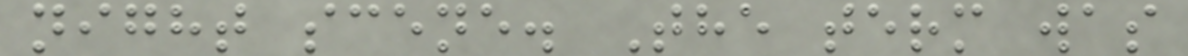night scene. The term was
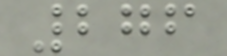276
